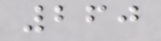260
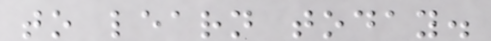to learn today.
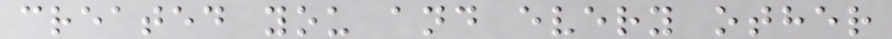created you and every other
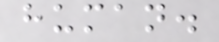human.
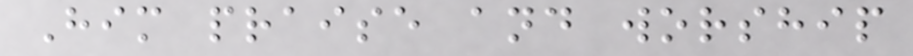Him praise and worship
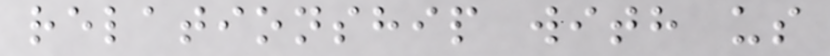relationship with us
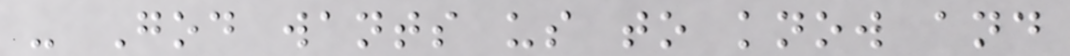- God wants us to know and
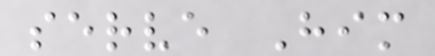serve Him
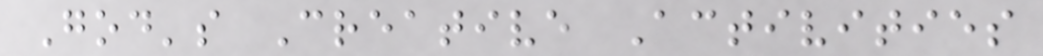God's Creative Activities
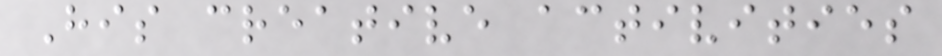His creative activities
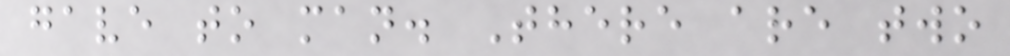gave to man. There are two
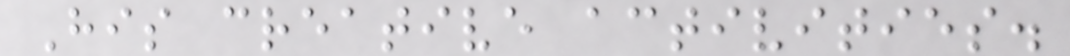His creative activities.
